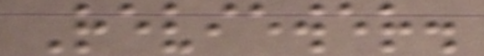Reviewer.
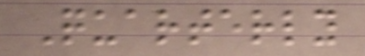Quarterly
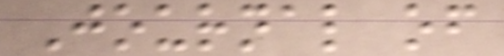Journal of
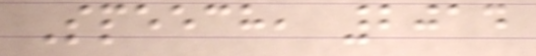Speech, 2014
